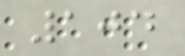104
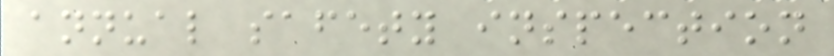annual safety inspection
